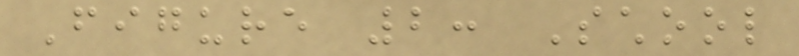Figure 2: School
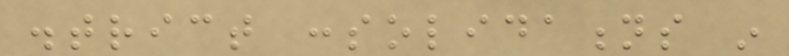district consolidations in
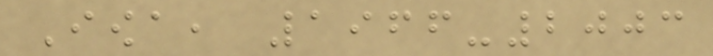Iowa, 1966-2003
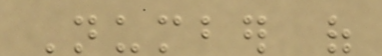Number of
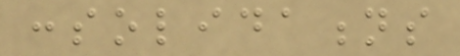consolidations
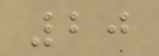20
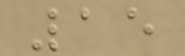15
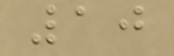10
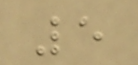5
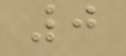0
